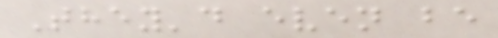They'd even be
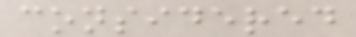considered
